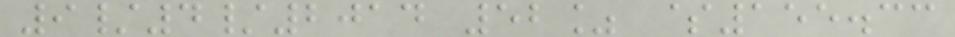9/4/2014 52% $155.33
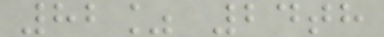82% 24th
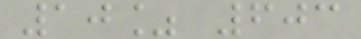10% 603
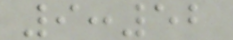9:52
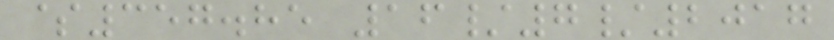$357.85 16/7/2017
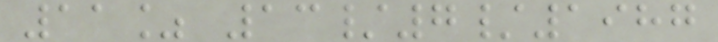11% 13/7/1987
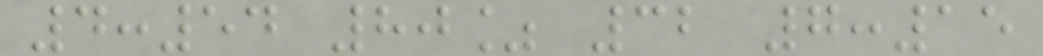4:54 80% 32 7:15
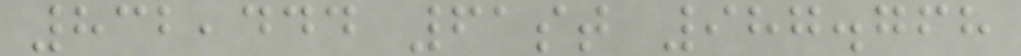832,444 61st 987.768
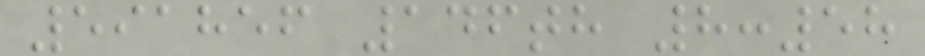591856 146th 8:58
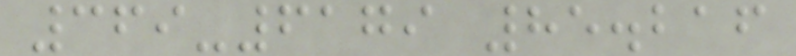369-6179 85.216
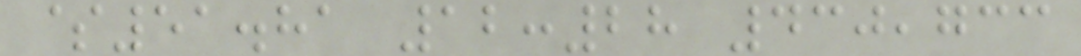$51.81 12:28 430,733
